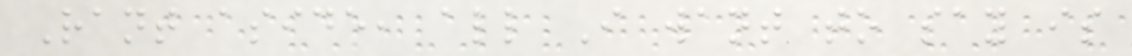Rant aside, all I want to say is
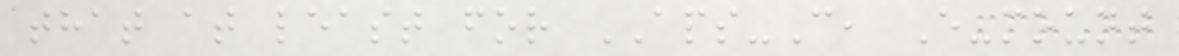that at least for APS-C, E-mount
